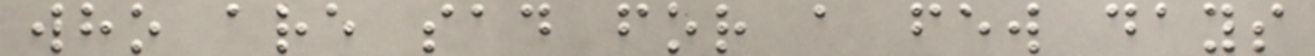who are sad for a few days
